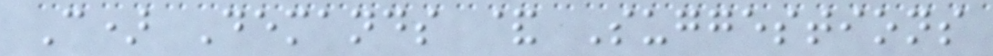C) Demands & Suggestions
